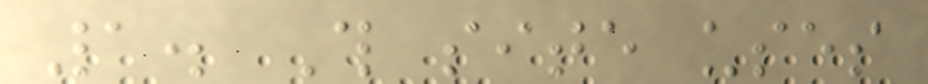1. This site uses
